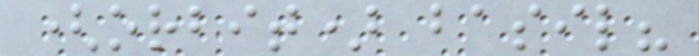(orbit) basil?
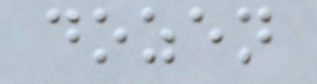dozen
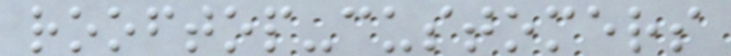rooftop-customers
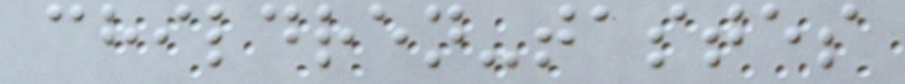children-tastes
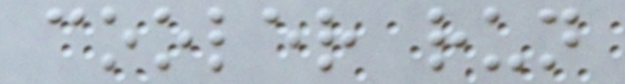cooler run
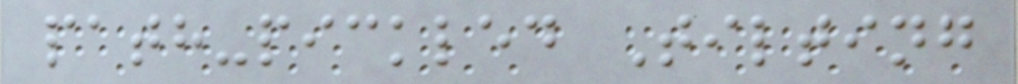path-pickled Tilting
